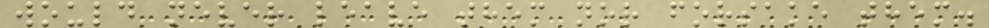would never leave them nor forsake them.
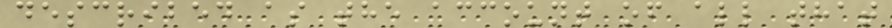described as the account of all that
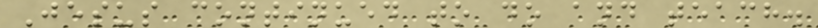Jesus continued to do and teach.
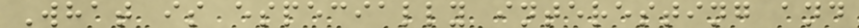What is especially interesting and
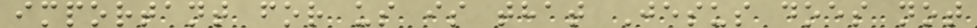important for us is that Jesus does not
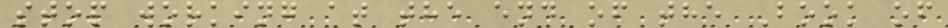stop working at the end of the Book of
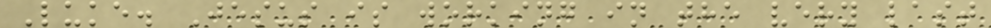Luke. Jesus is working in the very last
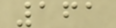161
